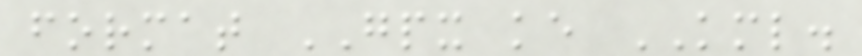format GPX ke KML.
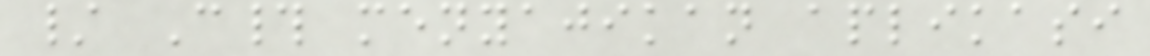/ C# menyajikan aplikasi
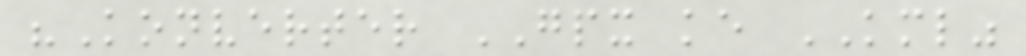"Konverter GPX ke KML"
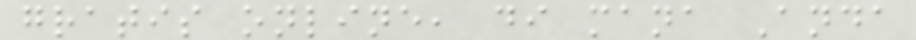gratis online, di mana Anda
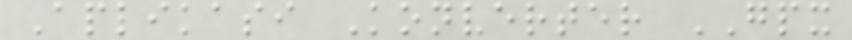Aplikasi Konverter GPX
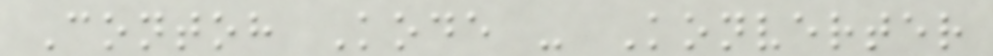Contoh Kode - Konverter
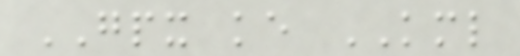GPX ke KML
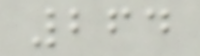264
